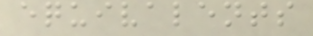equivalents
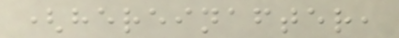(hereinafter,
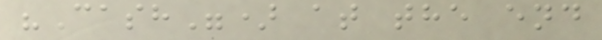"Cash") at the end
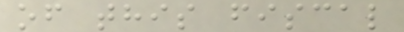of this fiscal
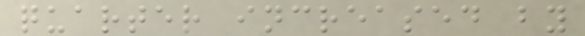quarter increased by
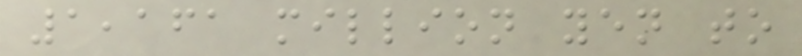1,161 million yen to
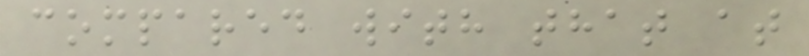compared with that at
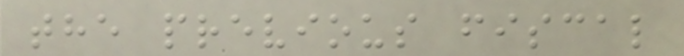the previous fiscal
